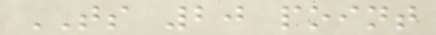TS 20 point
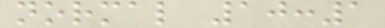normal 10:1
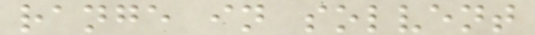range in solvent
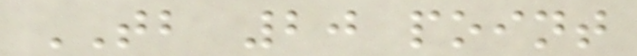TB 20 point
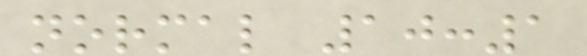normal 10:1
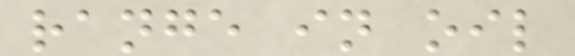range in oil
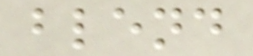blend
